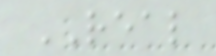REAL
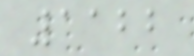1122
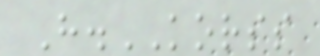H.KORSS
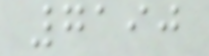7190
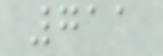711
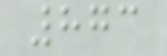873
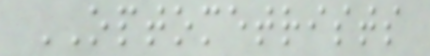OPTOMETRISTS
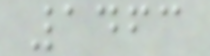1463
